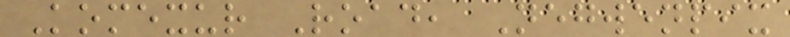Komexur Road, Negwenpix
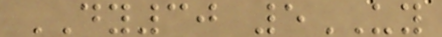DY30 5UY
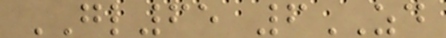GL65 6ZD
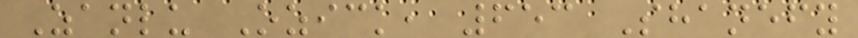Zanlu Ozick, 653 Shanefy
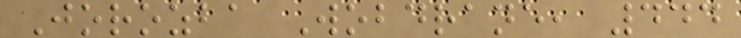Jorozba Wobdrane, 444
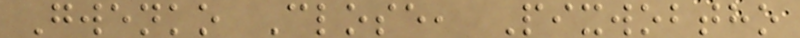Gwenko Close, Pixwobtho
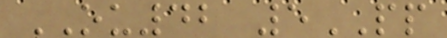OU42 5PP
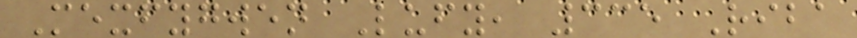Mexfygwen Lufy, 335 Riba
